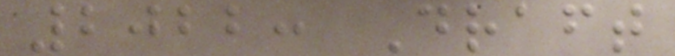2022: Draft
